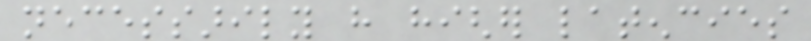necessarily have higher latencies
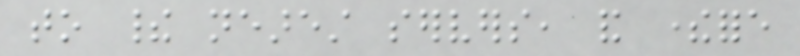to their nearest servers, and therefore
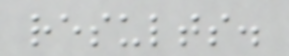results.
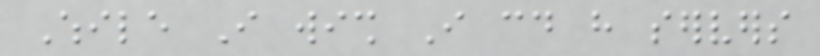While I wish I could have servers
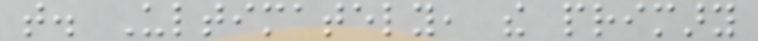that. Ultimately, the primary
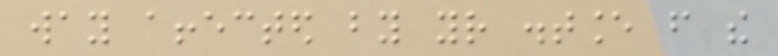way affected by your distance from the
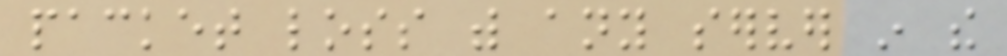packet loss with any server in the
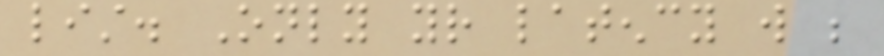list. Only your latency will be
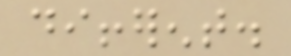different.
